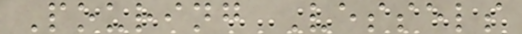Pouring Vessels
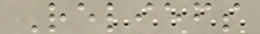Reliefs
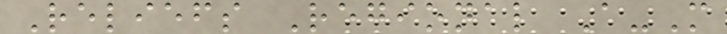Reliefs Regional A-M
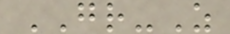GR-Z
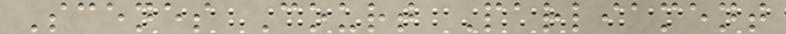Scenes Court Parliament
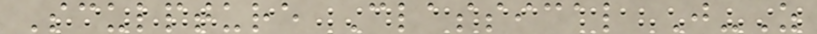Sculpture Classical J-Z
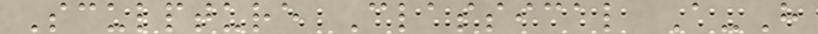Sculpture Classical A-H
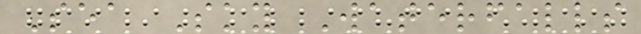Sea Sky Waterfalls
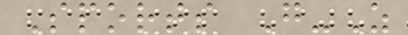Sports G-Z
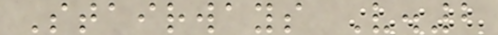Stairways V.2
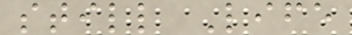still Life
